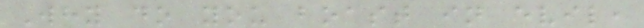Why do you boast in evil,
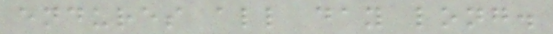endures all day long.
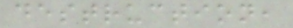destruction,
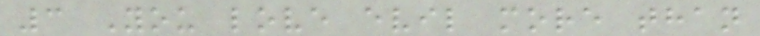3 You love evil more than
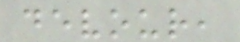devour,
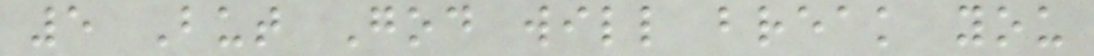5 But God will break you
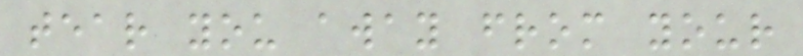tear you away from your
